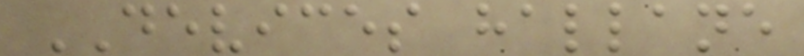DEVICES hallane
